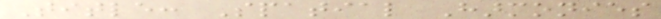Title: Spatial Harmonies
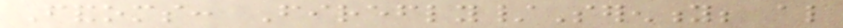Fandoms: Firefly/Serenity; also
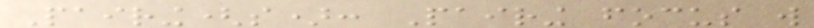Pairing(s): Pairing focus will
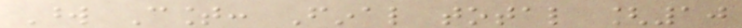Word Count: Final total [10
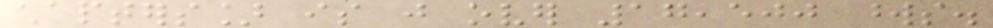chapters] is just over 17,500 words.
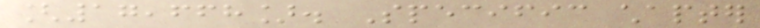[17,668]. Specific chapter
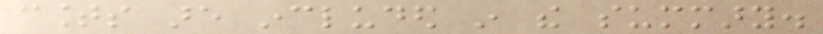counts are included in the summary.
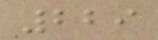229
